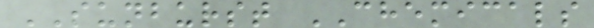SUNBURST CHEMICALS
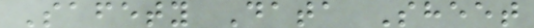Safety Data Sheet
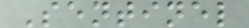Sentinel
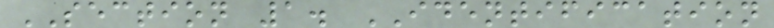SECTION 1. IDENTIFICATION
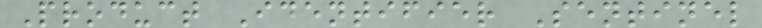Product Identifier Sentinel
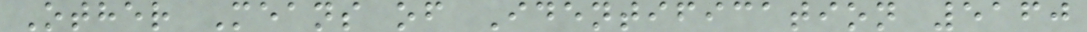Other Means of Identification 5160
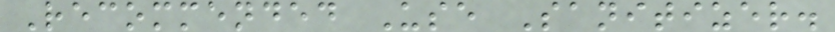Recommended Use Sanitizer.
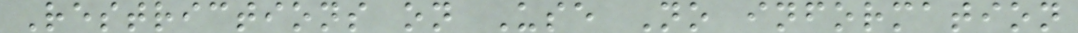Restrictions on Use No information
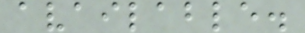available.
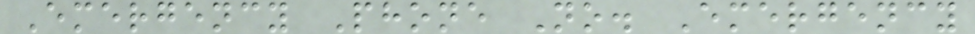Emergency Phone No. Emergency
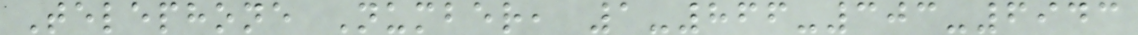Telephone Number, 1-866-303-6943
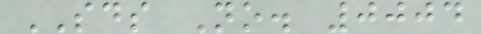SDS No. 0004
